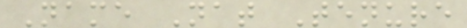Name Nat Tenure
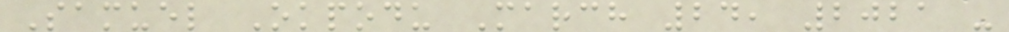Samuel Okpodu March 24, 2021 -
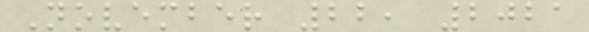November 22, 2021
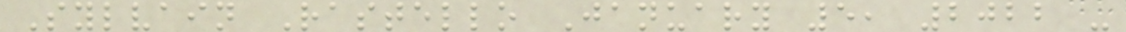Sylvain Rastello January 5, 2022 -
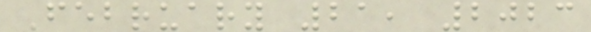February 21, 2023
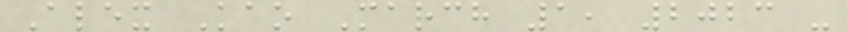Alex Kao March 1, 2023 -
